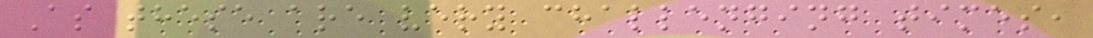As these are very challenging times,
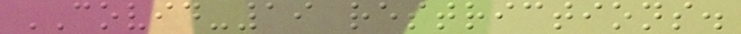COVID-19 restrictions.
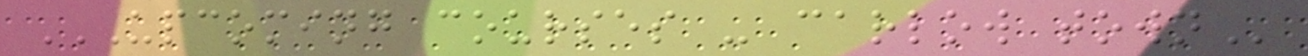UPCOMING COURSES - CARLOW TOWN
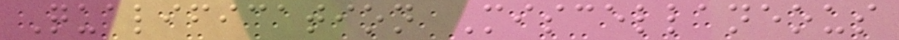Qualification Miscellaneous
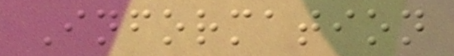Information
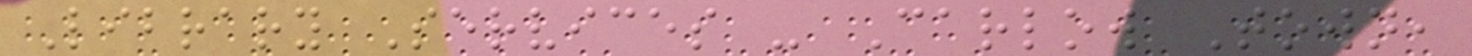Library Services - Carlow Town,
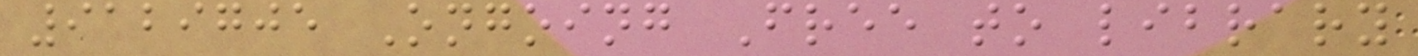9129705 Ongoing Free to library
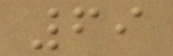69
